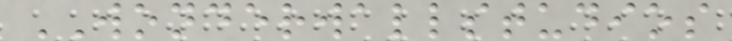WONDERWALLSTUDIOS
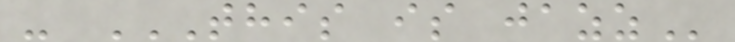- THIS IS JAZZ
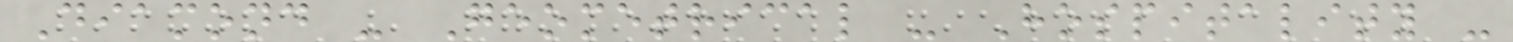Diamond - Geometrical - Hospitality -
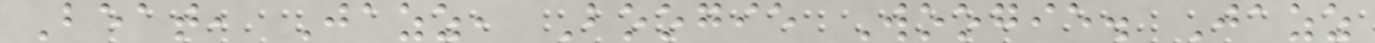Beat, Jazz, Boogie Woogie. Jazz
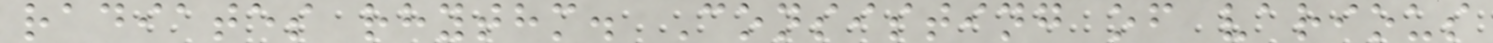radiates rhythm. Consisting of various
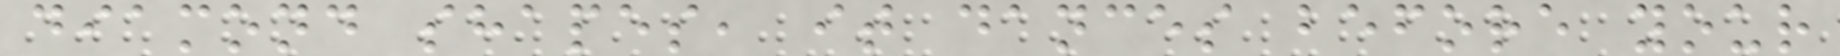diamond shapes, it dances before your
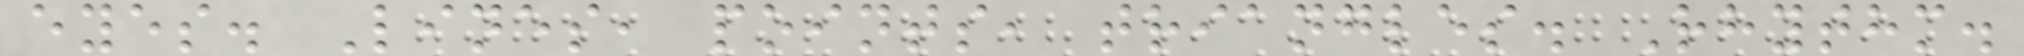eyes. Lines, points, triangles. Rhythm.
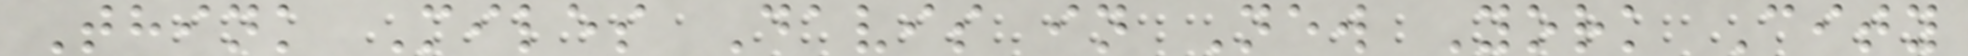Think Miles Davis in New York City
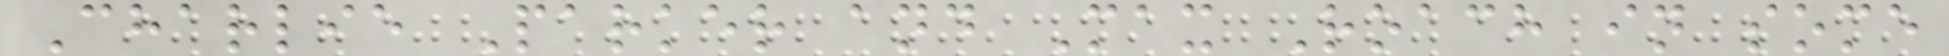Charlie Parker and Max Roach in some
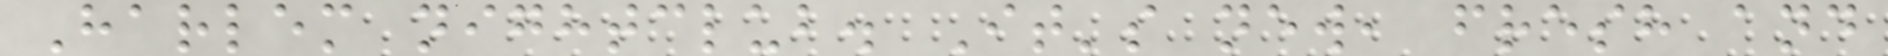Harlem nightclub. It's new, fresh and
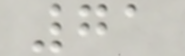71
